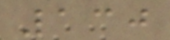130
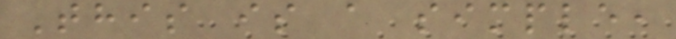This is a simple,
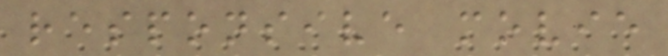responsive movie
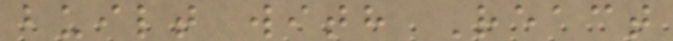built with React
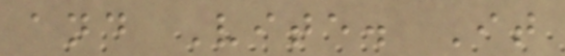and Vite. It
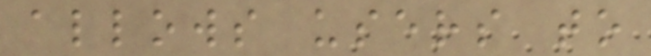allows users to
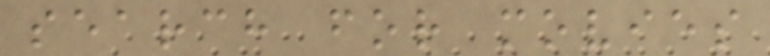search for movies
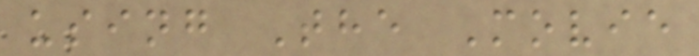using The Movie
